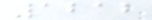1212
